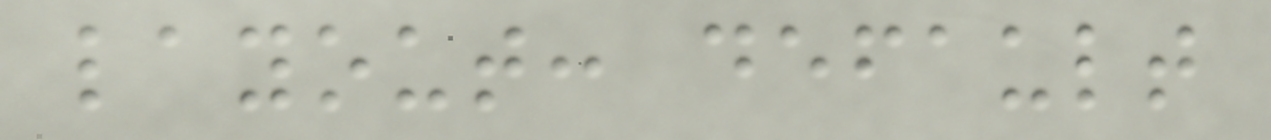layout: default
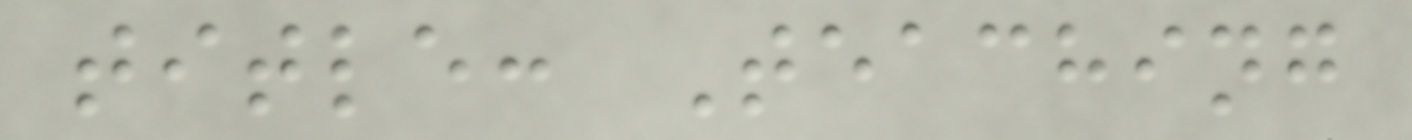title: Teaching
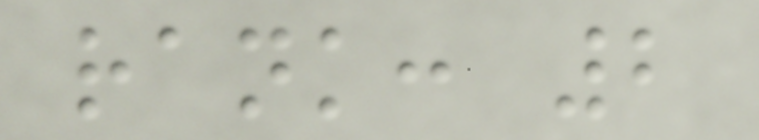rank: 2
